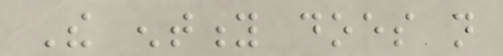The entity does not
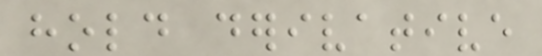hold derivative
